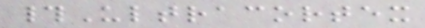#Ultracortex
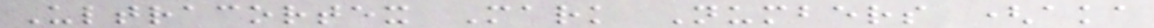Ultracortex Mark Numbers (aka
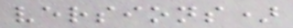versions)
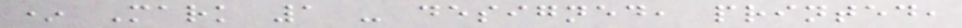* Mark 1 - designed, printed,
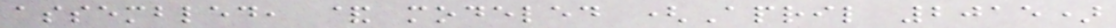assembled, & modeled (April 2015)
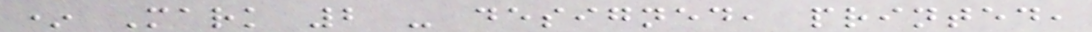* Mark 2 - designed, printed,
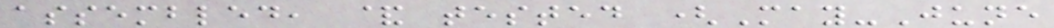assembled, & tested (May-June
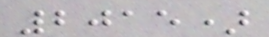2015)
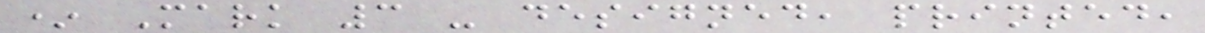* Mark 3 - designed, printed,
